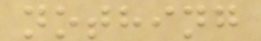nothing
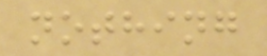nothing
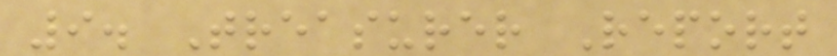9. Treasurer Report
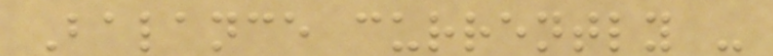Balance currently -
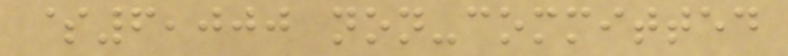$6,000 non-committed
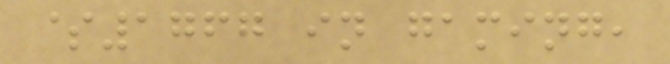$1767 in gaming,
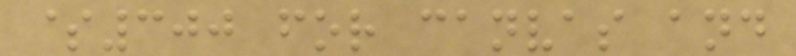$300 for canvas and
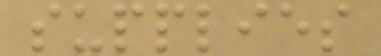supplies
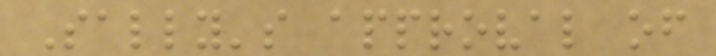Sally's approval of
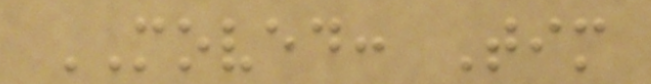MOVED: Tim
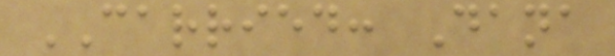CARRIED: Dana
